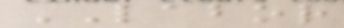LABOR
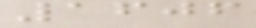1606
